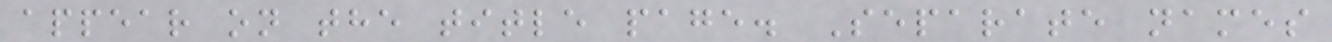appear on the title page. Separate names
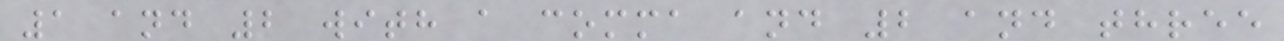1 and 2 with a comma and 2 and three
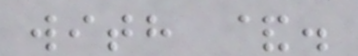with &.
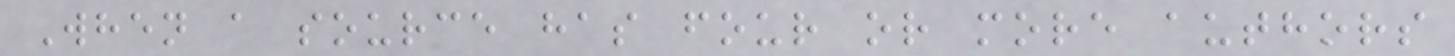When a source has four or more authors
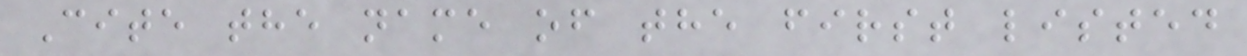Cite the name of the first listed
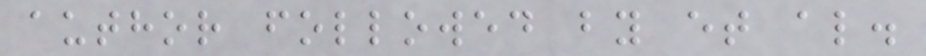author followed by et al.
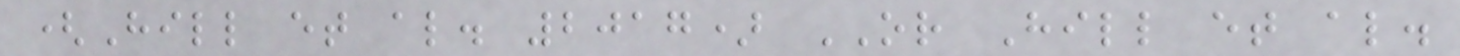(Hill et al. 2017) OR Hill et al.
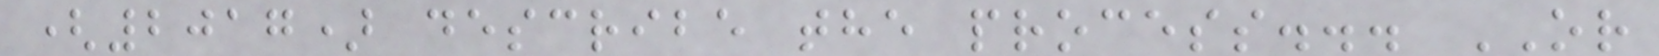(2017) describe the process... OR
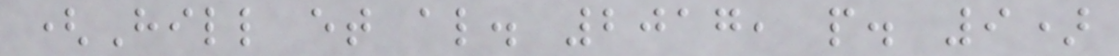(Hill et al. 2017, p. 9)
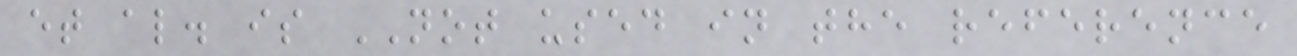et al. is NOT used in the reference
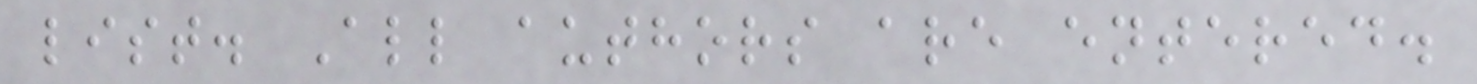list. All authors are entered.
